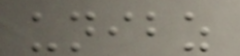unibz
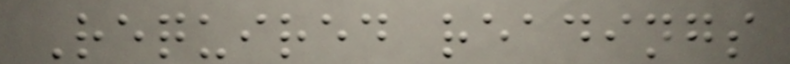Required readings
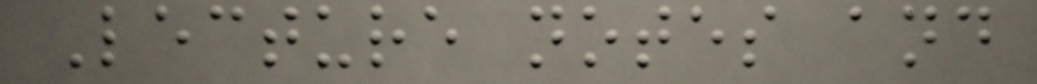Lecture notes and
